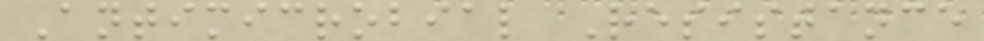Antimicrobial Resistance
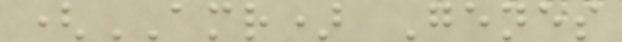(AMR) Genes
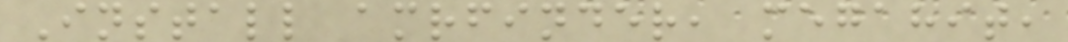Install amrfinder, megahit,
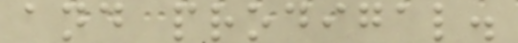and prodigal.
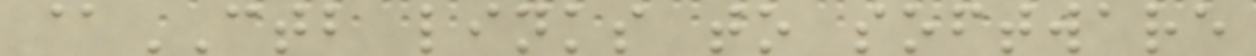@CTB links to software
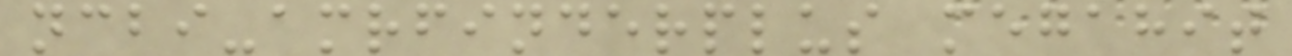ncbi-amrfinderplus megahit
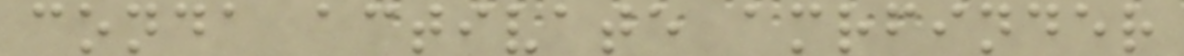conda activate amrfinder
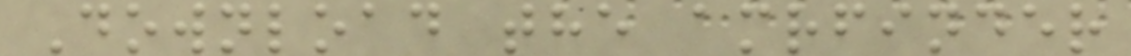Download the amrfinder
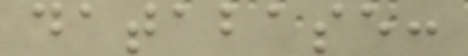database:
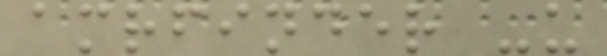amrfinder -u
